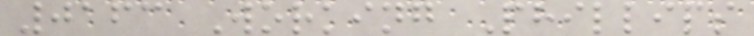0163 Working Phillips
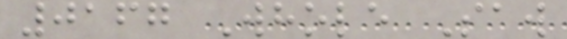0167 Whole Saw
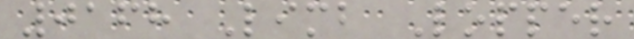0168 Limb Lopper
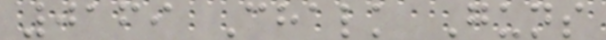0169 Chalk Guns
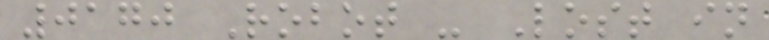0170 Robot - Lost in
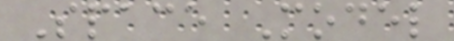Space Model
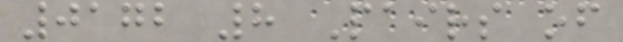0172 8 Pairs of
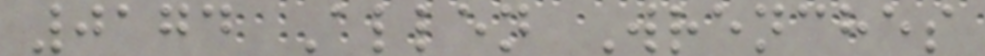0174 Allen Wrenches
